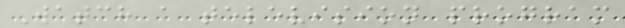Watch a television program
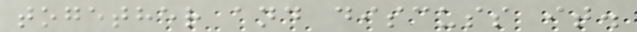together and discuss it.
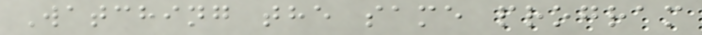Watching the same program
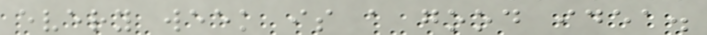every week is a good idea.
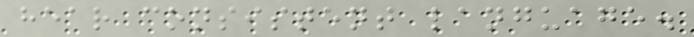hear consistent language.
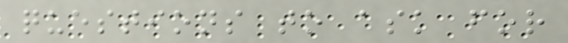questions to ask for
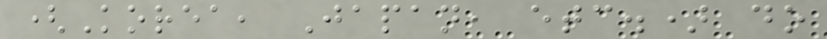(Korea, Japan, etc.) do
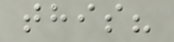this?
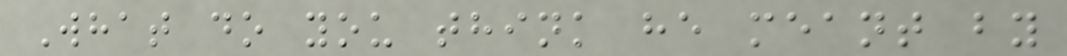What do you think he meant by
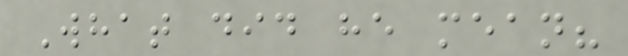What did he mean?
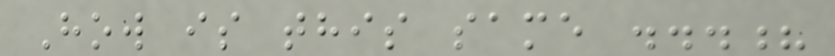How is this same ...?
